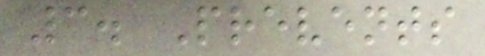3. Prevents
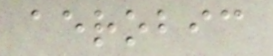aerobic
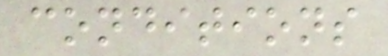conditions
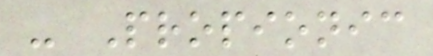- Propionic
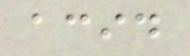acid
